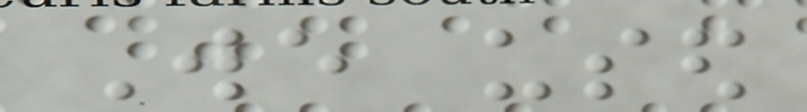We used
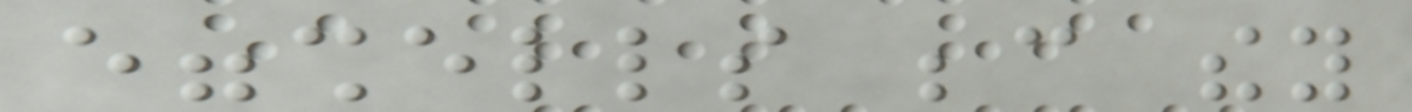eggshells because they
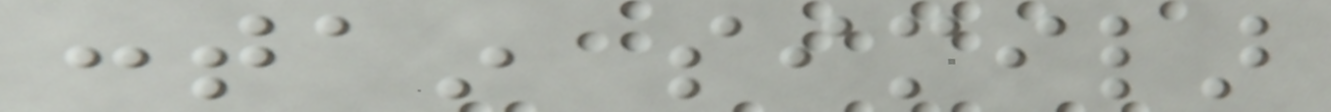contain similar
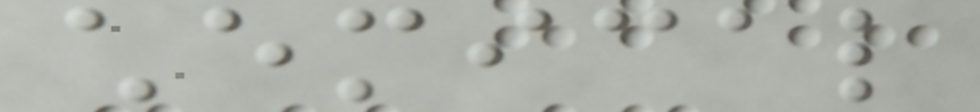chemical
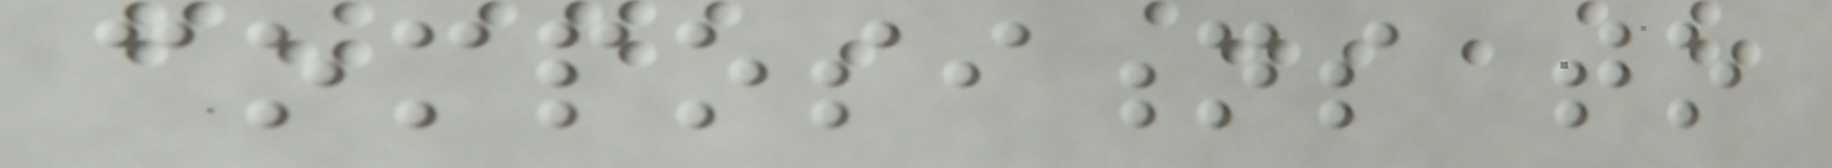compositions to
